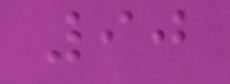90
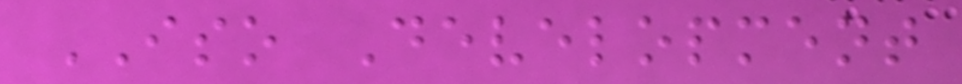ISO Development
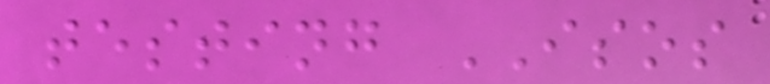testing ISOS
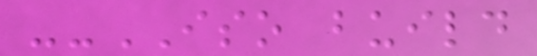--ISO build
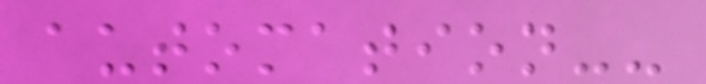automation--
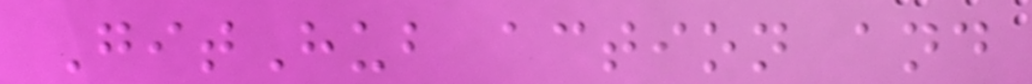GitHub action and
